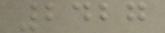2427
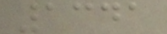1341
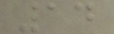14
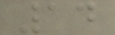14
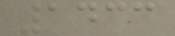1433
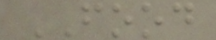FOOD
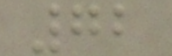72
